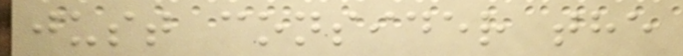just consider the
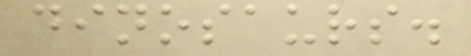dinosaurs.
